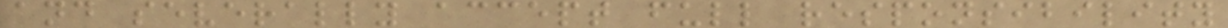and severally accept full responsibility
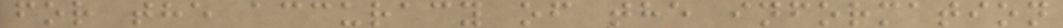for the accuracy of the information
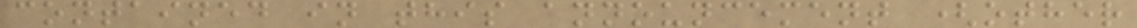contained in this announcement (other
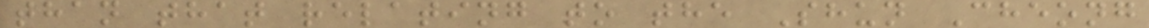than that relating to the Shun Cheong
